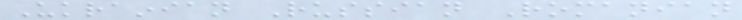Ukrainian Russian Romanian
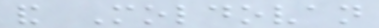and Moldovan
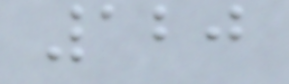120
